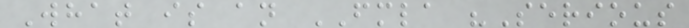What is an FMLA "Serious
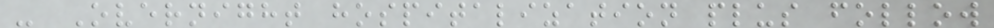- Overnight hospitalization plus follow
